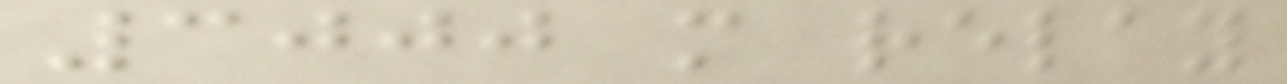3000 m relay
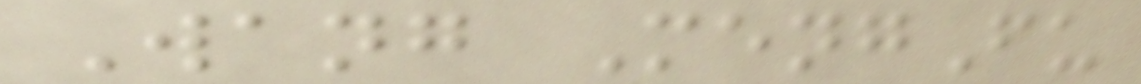Wang MengFu
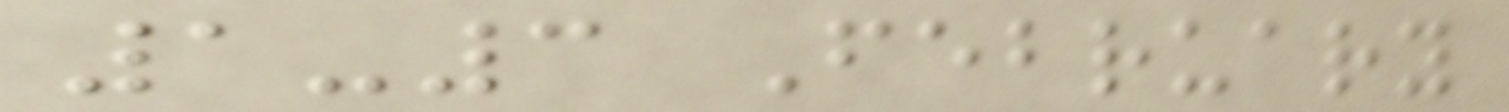1-3 February
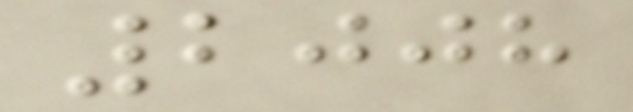2008
